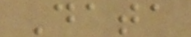Data
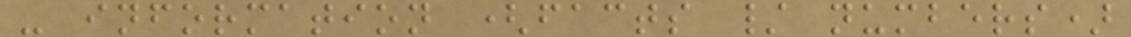- information (facts / numbers)
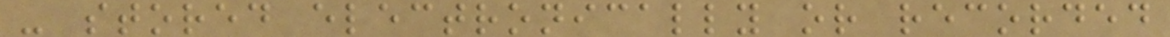- stored electronically or recorded
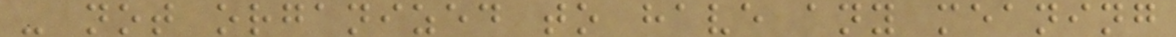- not organized to have any meaning
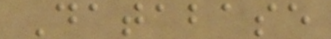Database
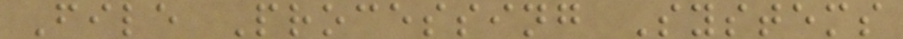File Processing Systems
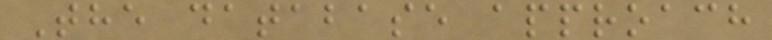The database approach
